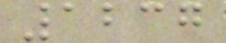1237
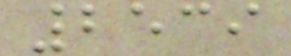2539
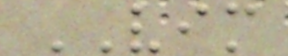VIM
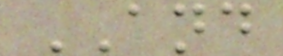AND
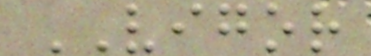VIGOR
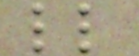ll
